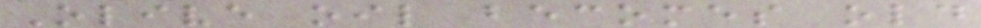Olive oil becomes old
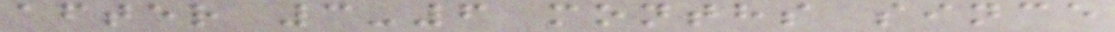after 3-6 months since
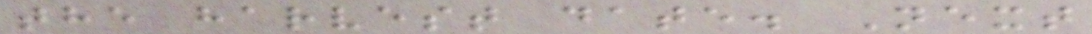the harvest date. Next
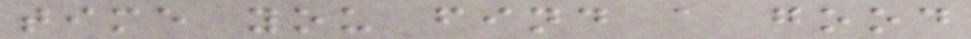time you find a good
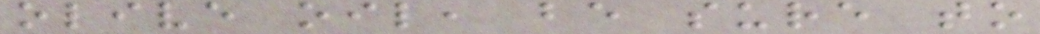olive oil, be sure to
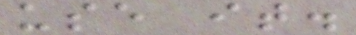use it.
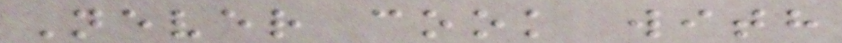Never cook with
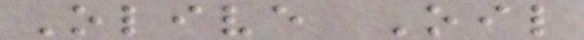Olive Oil
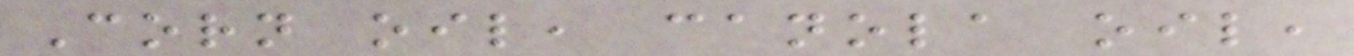Corn oil, canola oil,
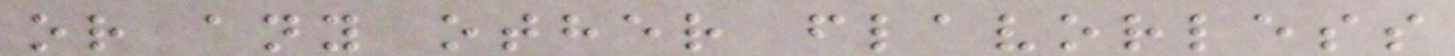or any other flavorless
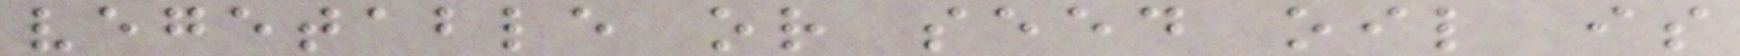vegetable or seed oil is
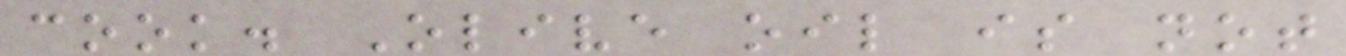cook. Olive oil is not
